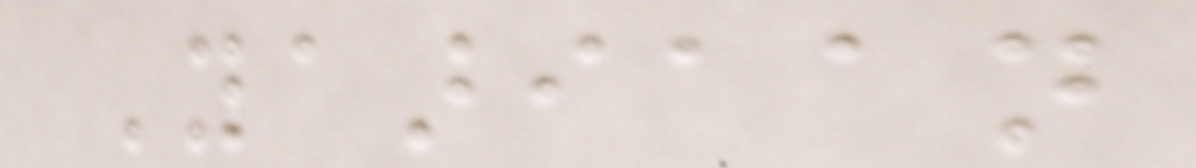Yaariaan
